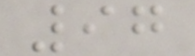97
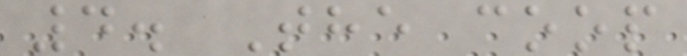4. The coop
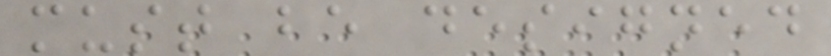must be designed
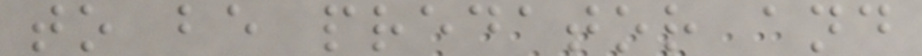to be predator and
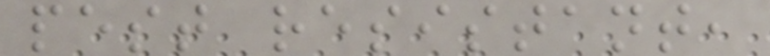pest resistant,
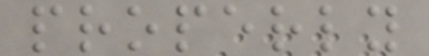properly
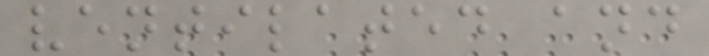ventilated and
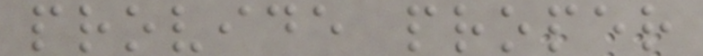provide proper
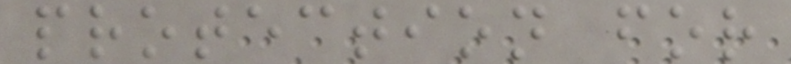protection for
